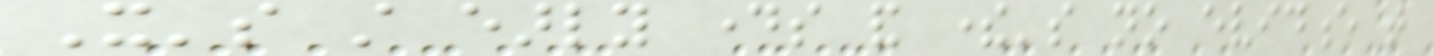It's still early days and there's no evidence that
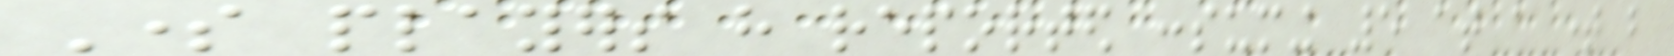Some players have reported consuming 5 at a time but
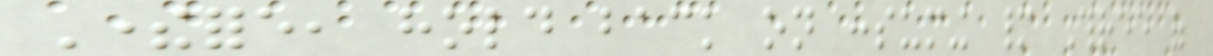Therefore, hold back on consuming many Three of
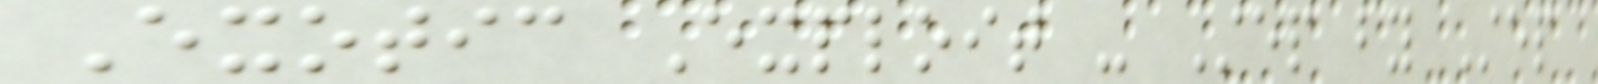Exotic Exploit - Step by Step
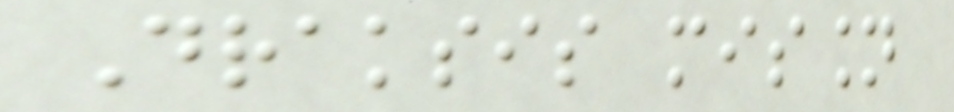Draksis mission
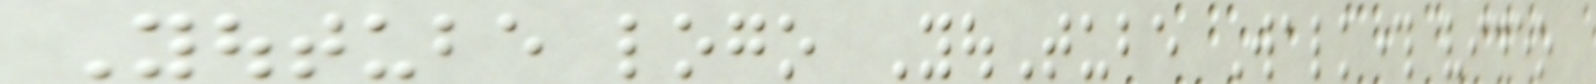Youtube logo YouTube Walkthrough video
